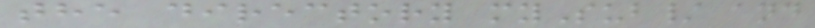the directory mySub/ and
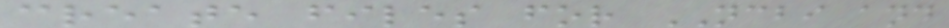create files for NCBI and
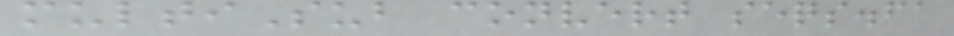multiSub convert seqs.fa
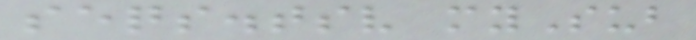seqs.tsv mySub
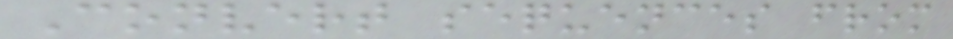Convert sequences from
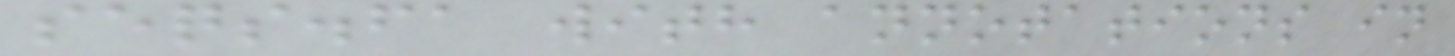seqs.fa with annotations in
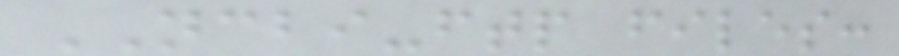NCBI-ftp files:
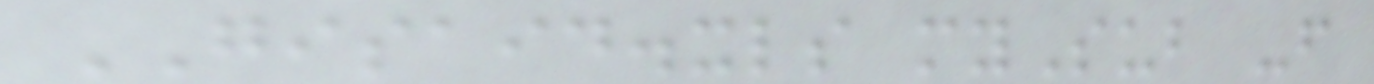GISAID.xls mySub -f
